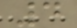4
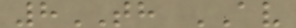8TH AV
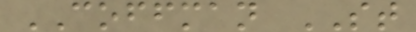COFFMAN ST
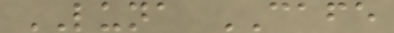LUNA CAFE
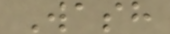Wash
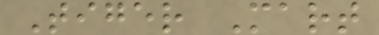Tiger Mart
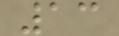13
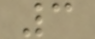3
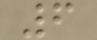6
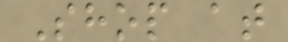Shop at
